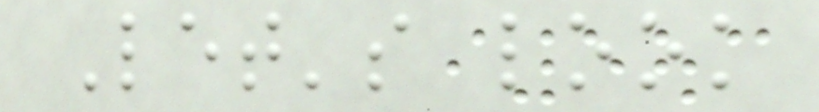Let's look
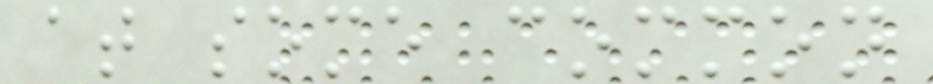at some common
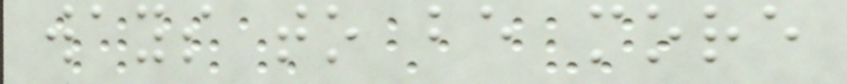ways to be more
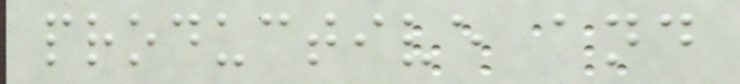productive and
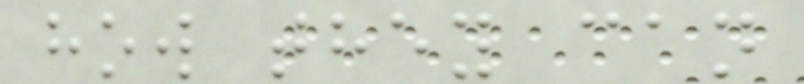how they can
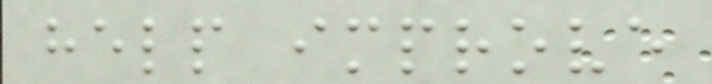help improve
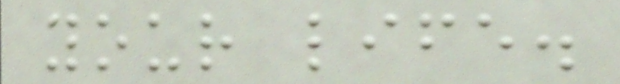your life.
